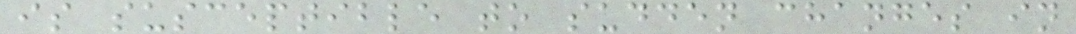is susceptible to sudden changes in
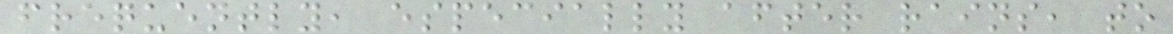frequently, especially after rains, to
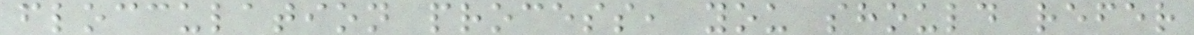flocculation process, you should refer
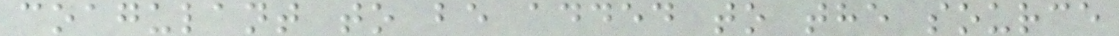coagulant to be added to the source
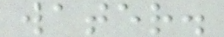water.
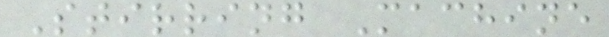Stirring Machine
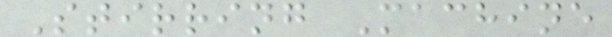Stirring Machine
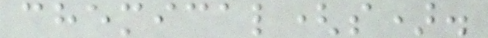chemical(s).
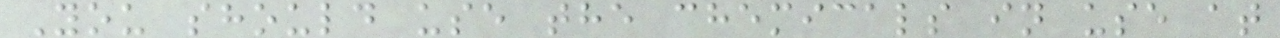You should use the chemicals in use at
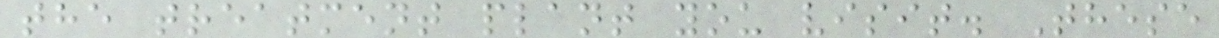the treatment plant you visit. These
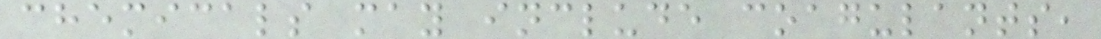chemicals may include coagulants,
